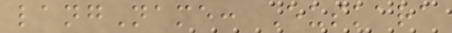langName: Euskara
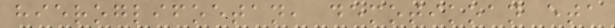hieroglifoetan, demotikoan eta
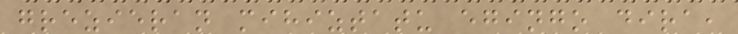grezieran mihiztatu egingo dira,
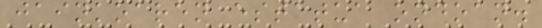jainkoaren estatua ondoan.
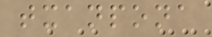txanpona
